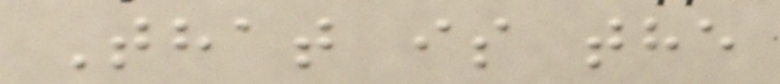That is the
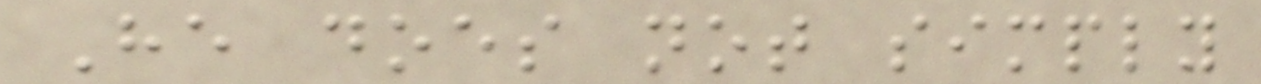He does not simply
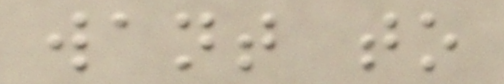want to
